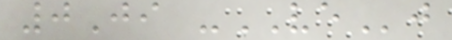0Ji -VEj
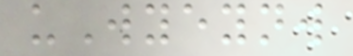uWyeynw
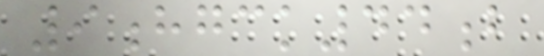9hgck44b
